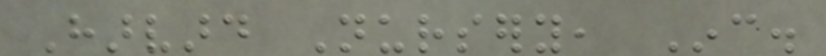Harvard Nursery, Inc.
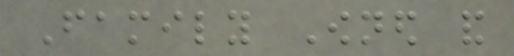Family Owned and
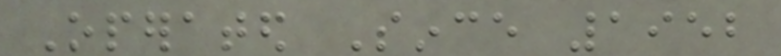Operated Since 1952
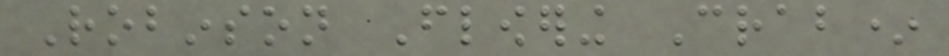Robinson Flowering Crab*
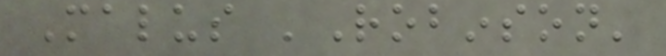Malus 'Robinson'
